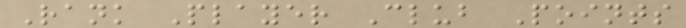Rank Player Club Points
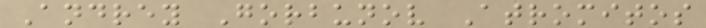Andrey Gorbunov Atromitos
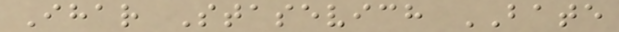Ihar Stasevich BATE
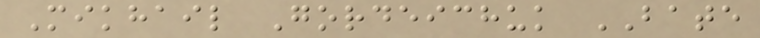Mikhail Gordeichuk BATE
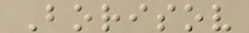Borisov
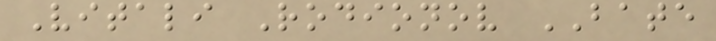Vitali Rodionov BATE
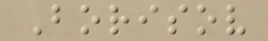Borisov
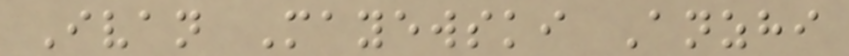Ivan Mayewski Anzhi
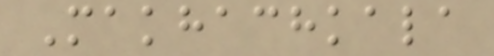Makhachkala
